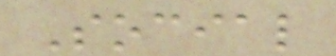Social
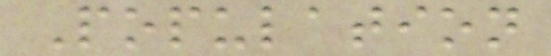Population
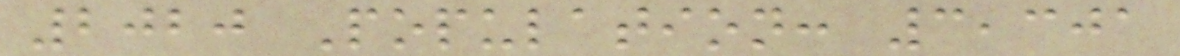2020 Population: 3,301
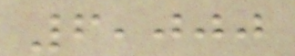6,000
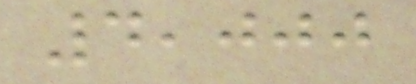4,000
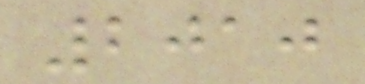2010
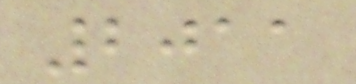2011
